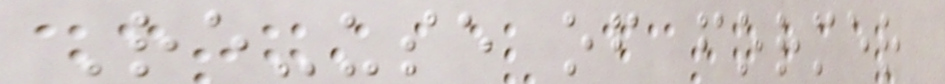Re-use of former
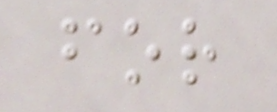for
